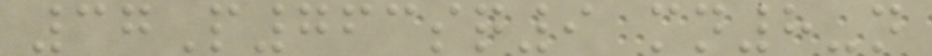37P763sq9 mn8-n
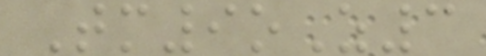Tm9oZ3
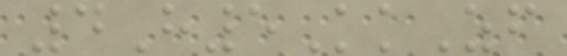4H5KkZf
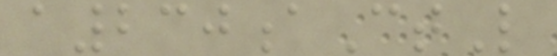a230aCtL
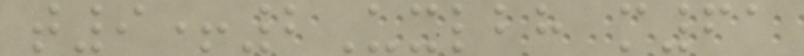t9+2Uxlbh m61
